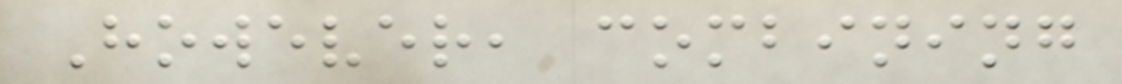However, combining
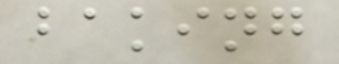baking
